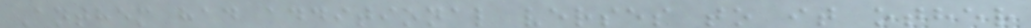Anthem had additional verses to it other
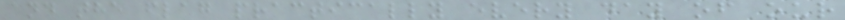and the flag practically every day of our
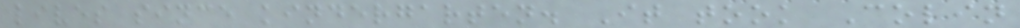lives since kindergarten. It took Colin
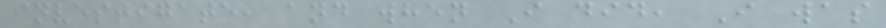investigate, and when I did, I was
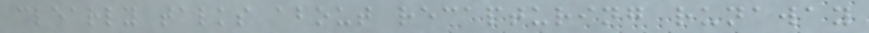clearly talks about recapturing runaway
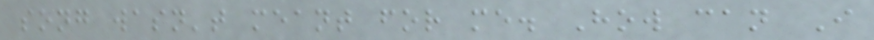song wasn't meant for me. How can I
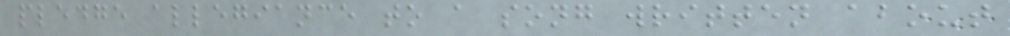pledge allegiance to a song written about
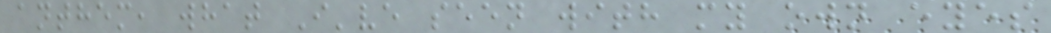anthem, what I've seen with my own eyes
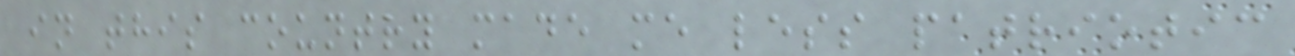in this country made me less patriotic
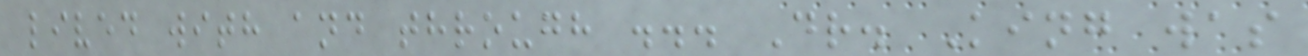lived with and through ... Dr. King was
